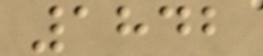1842
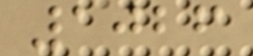1026
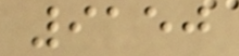9150
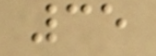35
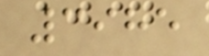3985
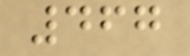467
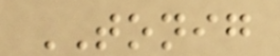TONIG
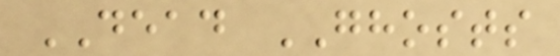DEAD GHOSTS
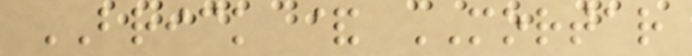BRICK & MORTAR
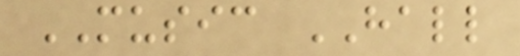MUSIC HALL
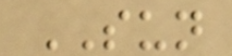SUN
